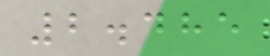2.485
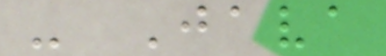- Java
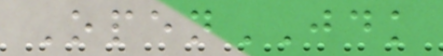OpenJDK
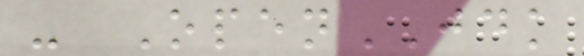- OpenJDK
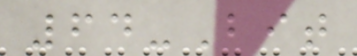64-Bit
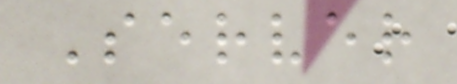Server
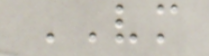VM
